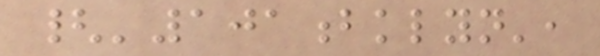{'101bklyn',
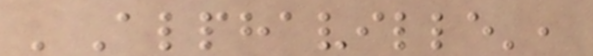'Alphaville',
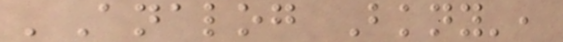'Analog Bkny',
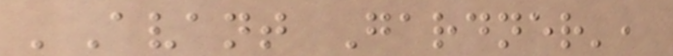'Avant Gardner',
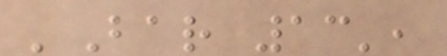'Bar 13',
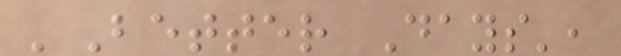'Better Days',
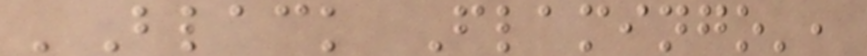'Black Flamingo',
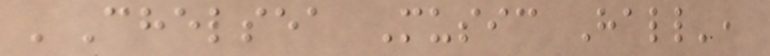'Chelsea Music Hall',
